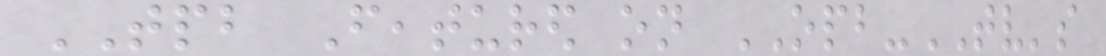TPB Featured on OPB-TV's
